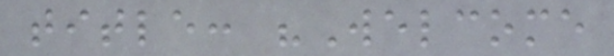title: "Welcome
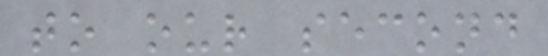to our second
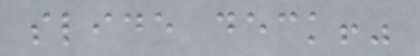slide deck!"
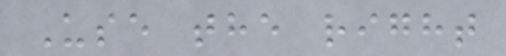Use the right
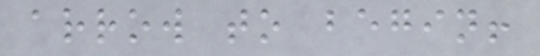arrow to begin!
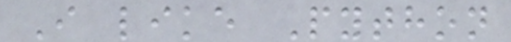I like Python
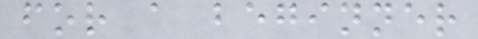for a beginner
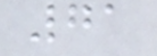71
